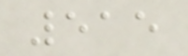515
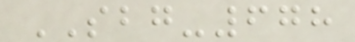SBG-678
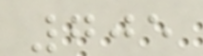705
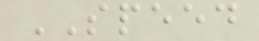SPEED
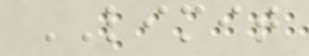LIMIT
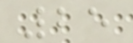25
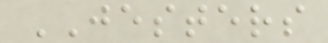JESTERS
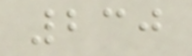230
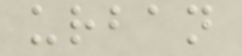urban
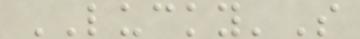LUCKY'S
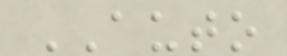AUTO
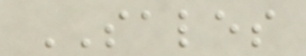SALES
